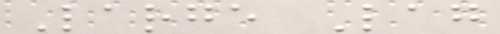Large Lag
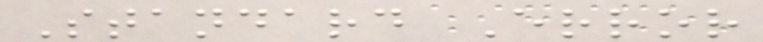Standard Error
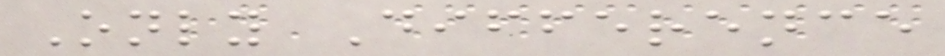Only Difference
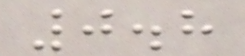0.8
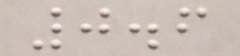0.6
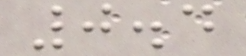0.4
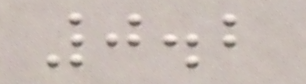0.2
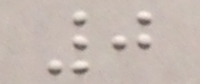0
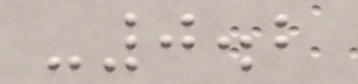-0.2
